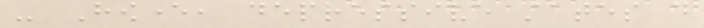- However, depressive states do
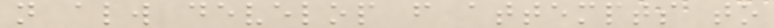not always develop from attempts to
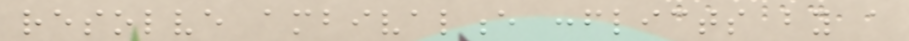resolve ambivalence conflicts by a
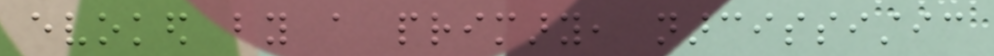evoked by a primary, narcissistic
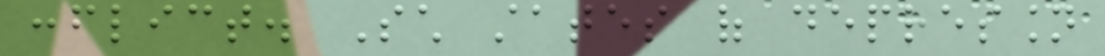conflict. Such states of depression
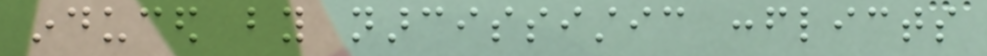induced by narcissistic conflicts
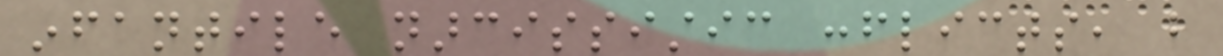infantile narcissistic conflicts, but
